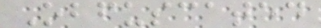Obfuscated
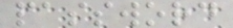password
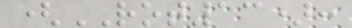(ROT13):
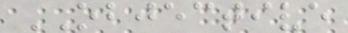OBJECTIVE
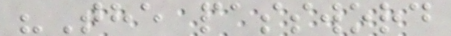"The password
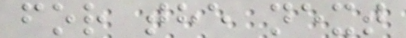for the next
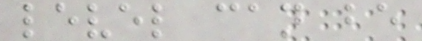level can be
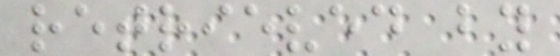retrieved by
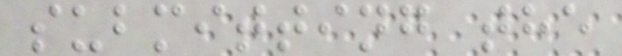submitting the
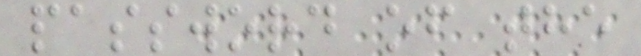password of the
